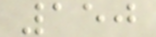150
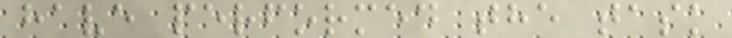have performed the task
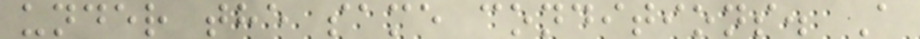under the same conditions. A
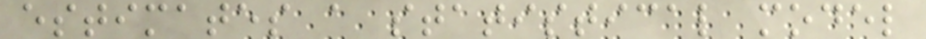estimates a statistical model
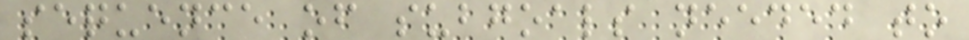sequence of subgoals needed to
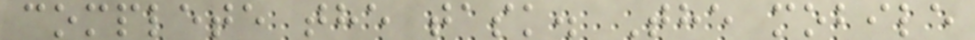complete the task. The mobile
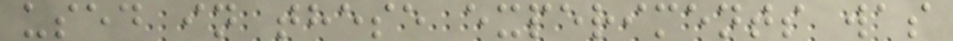used in these experiments was
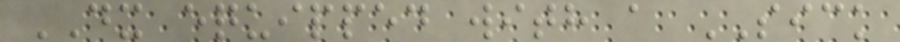DX equipped with a SICK
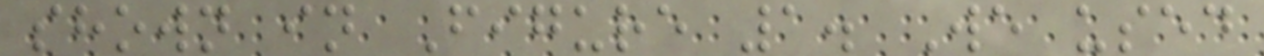shown in Figure 1. We used
